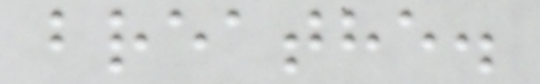breathe.
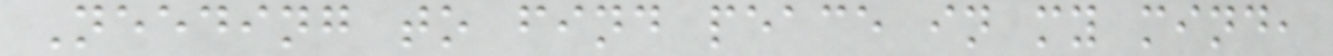Needing to find peace in my mind,
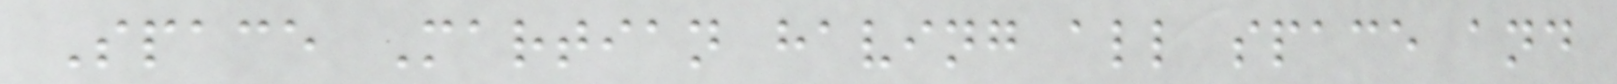Space Martian having all space and
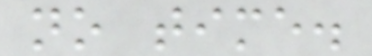no time.
